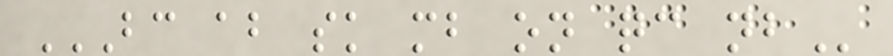BC AB SK MB ON QC NB
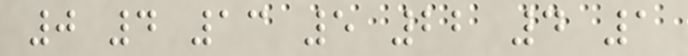0 4 13 5 22 4 1
